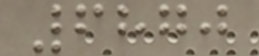6870
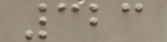323
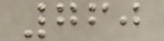760
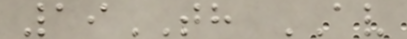19TH AV
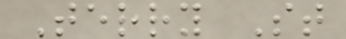Terry St
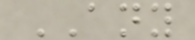ANY
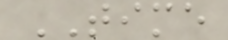TIME
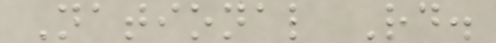National Rd.
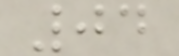04
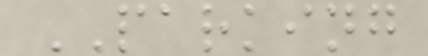PARKING
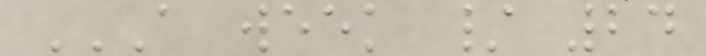A WEEK / 24
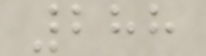288
